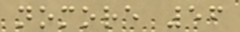nomore 56
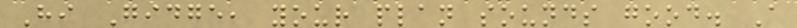Hi Gidge, your plan sounds good. A
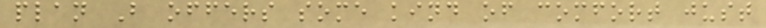plan B offers some kind of comfort just
